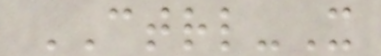CTRL-X
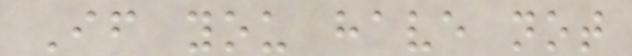If you have not
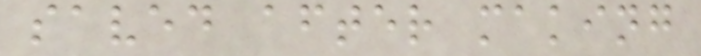saved after making
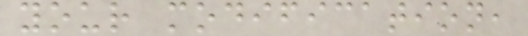your modification,
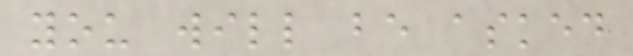you will be asked
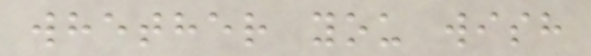whether you wish
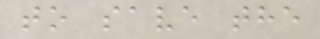to save the
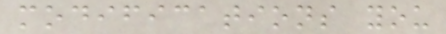modifications you
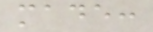made:
